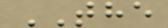THE
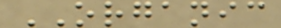ORGANIC
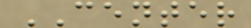CENTER
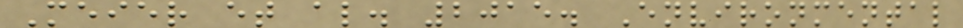Meier et al. 2015. Environmental
